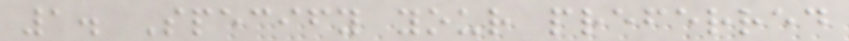1. Specify your preferred
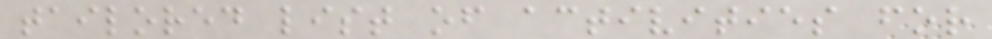tailored list of activities for
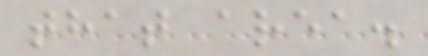that area.
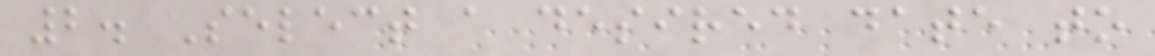2. Select a desired date to
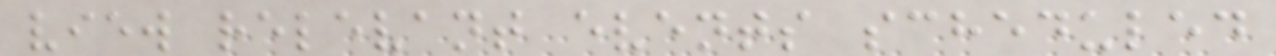view relevant events scheduled
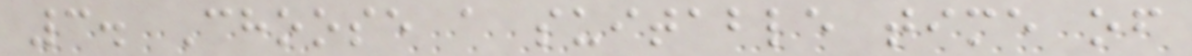3. Choose a suitable time of
